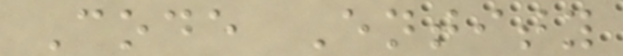Code Entity
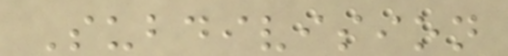Subdivision
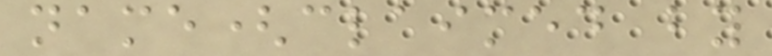name(claimed by
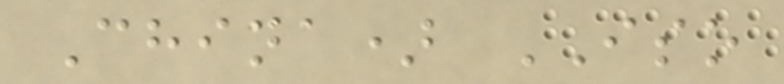China) ISO
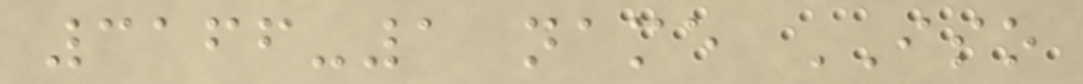3166-1 name ISO
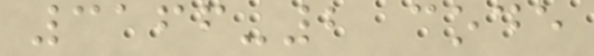3166-2 code
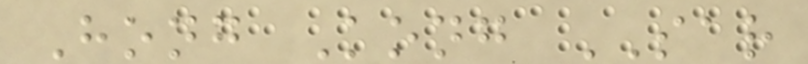Hong Kong SAR
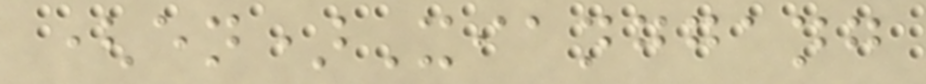(en)Xianggang
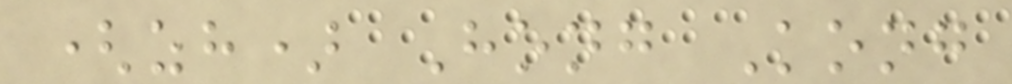(zh) Hong Kong
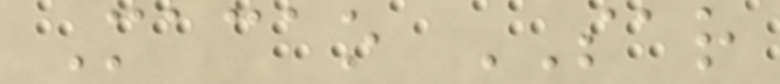Macao SAR
